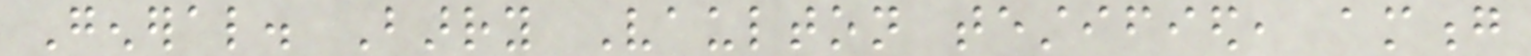General. Barry Vaulton testified, among
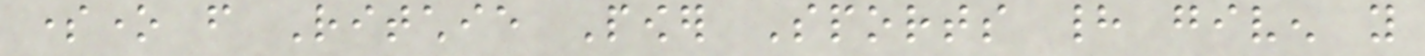someone from Ritchie Power Sports had given you
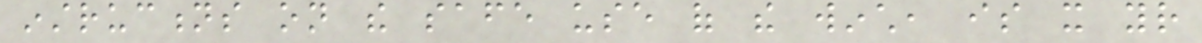instructions on the safe use of the winch, is it your
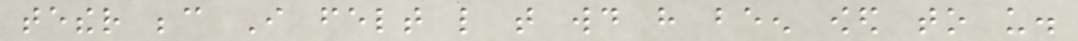tether because I felt like that would have been owed to us.
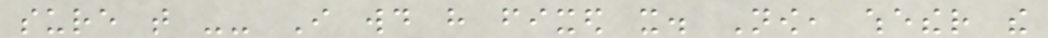sure that -- I would have fixed it. Now, whether the
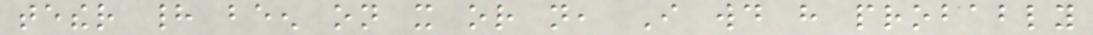tether had been on it or not, I would have probably
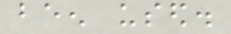been used.
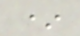*
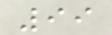99
